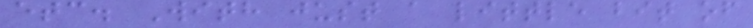etc. With just a little bit of
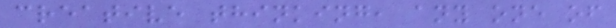creative thinking, any one of
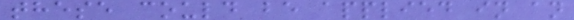these could be applied in an
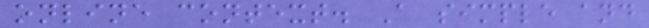online context. A simple and
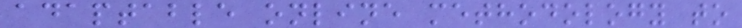adaptable online methodology to
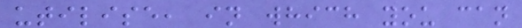utilise, in which you can
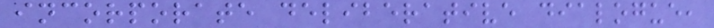incorporate deliberative dialogue,
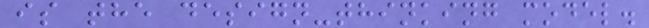is the design-thinking model.
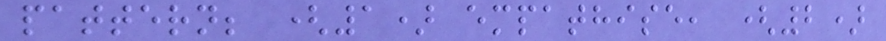pattern; (1) empathise, (2)
